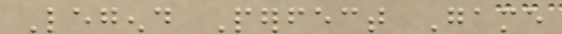Legend Perfect Game
